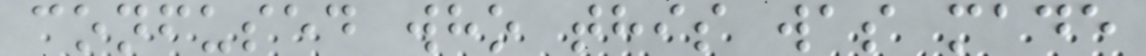confused who this was made
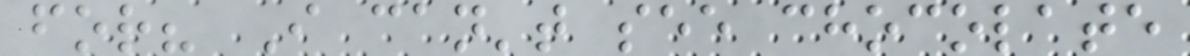for? I can't see chocolate
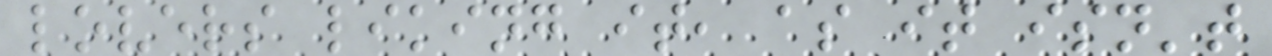lovers liking it, as it isn't
